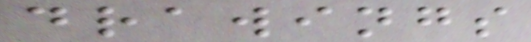drawings
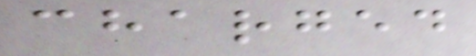charged
